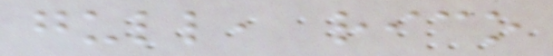gull, rico
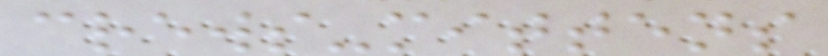crews-mittens
